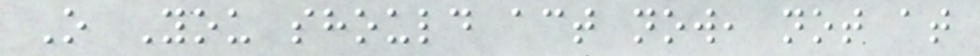O You should act now, not at
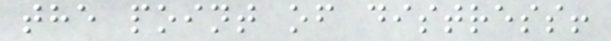the point of distress!
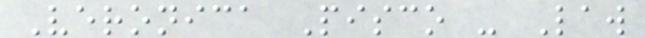Veronica Pisco - Law
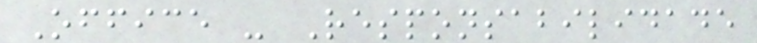Office - Responsabilidade
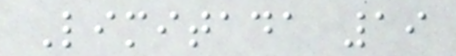Limitada 19
